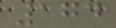174
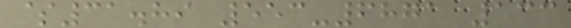$31.89 553-6871 133
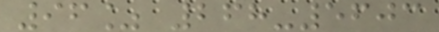96% 268-5603
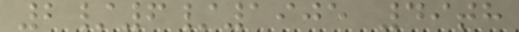2/6/1905 49th
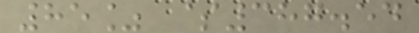85% $387.54
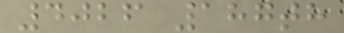4026 187th
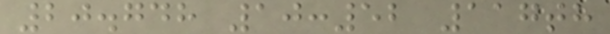20.748 10:52 117th
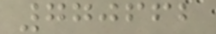770662
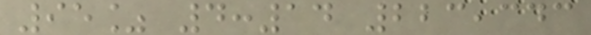95% 4:14 223,343
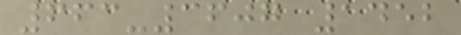663-3607 1452
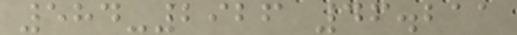584-2926 46.211
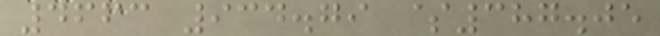4663 934.79 $387.05
